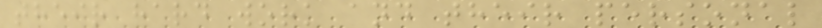their hard work and their personal
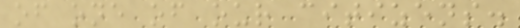of one of our citizens.
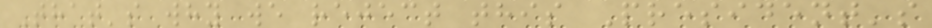That's why we reject this President's
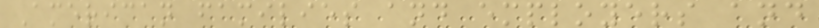American families and employers and
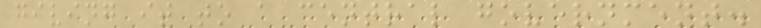giving it to a central government.
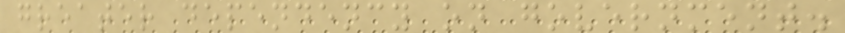greater dependency on government.
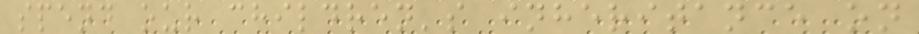spend our children's inheritance on
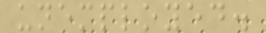unemployed.
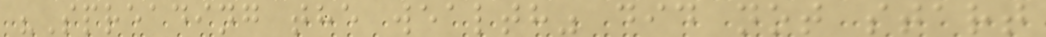"Spreading the wealth" did not start
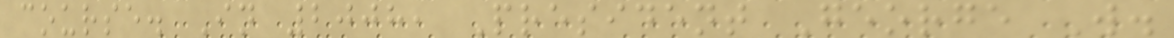course. In 2008, President George W.
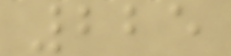225
